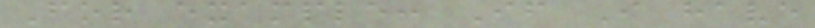For example: If I have
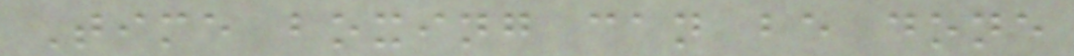Time boxing can be done
